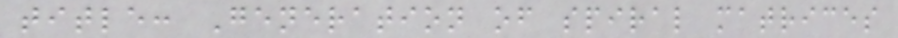title: Generation of spiral matrices
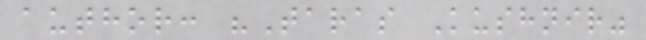author: "Taras Kushnir"
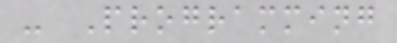- Programming
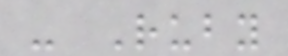- Ruby
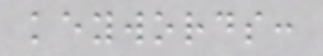keywords:
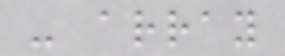- array
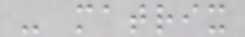- matrix
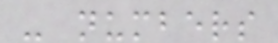- numbers
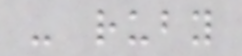- ruby
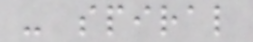- spiral
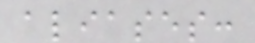aliases:
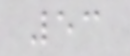53
